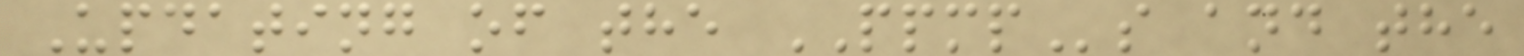Updating of the PPMPs and the
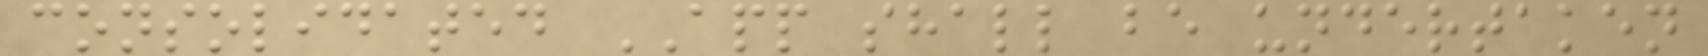consolidated APP shall be undertaken
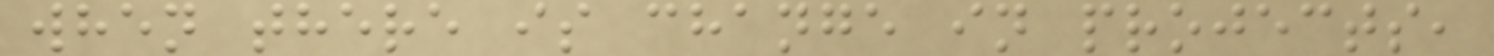when there is change in projects,
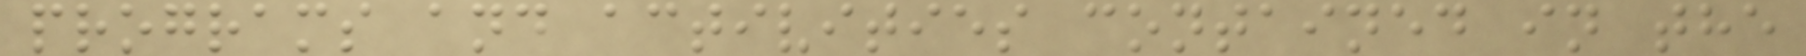programs and activities contained in the
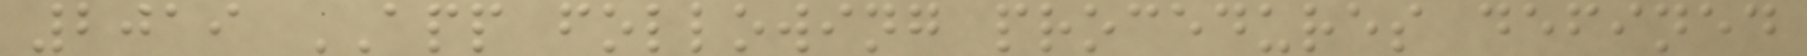2019 APP following procedures defined
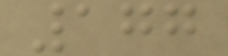177
